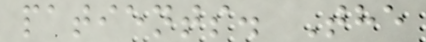patients. The
